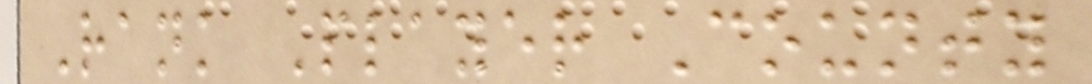Rank Player County
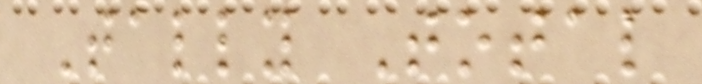Tally Total
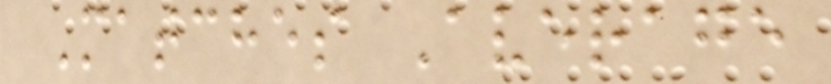Matches Average
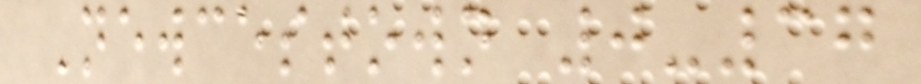Newcestown 0-37
